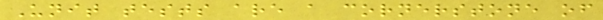Unit tests are a cornerstone of
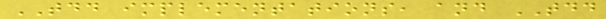TDD implementations, and TDD
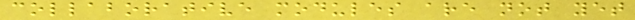collaborative modules are not yet
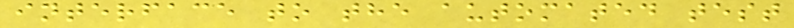interface to the automated test
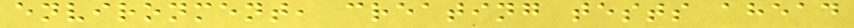environment, creating tests ahead
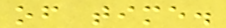of time.
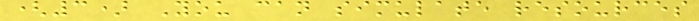(3) You can simulate resources
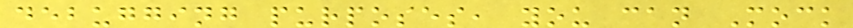debugging purposes, you can Mock
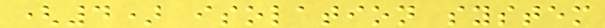(4) isolation system
